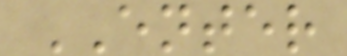ENTER
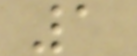1
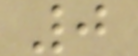0
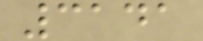3141
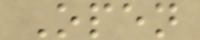Open
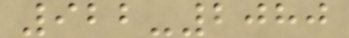922-2080
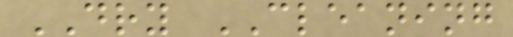DRY CLEANING
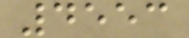4553
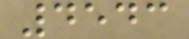4543
